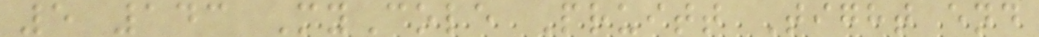5 143 MyCole Pruitt Tight end
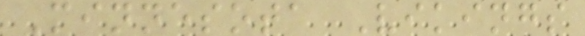Minnesota Vikings
